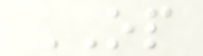OP
